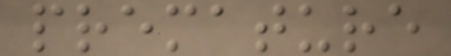premature
